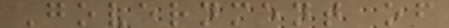Government of
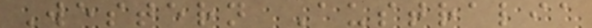Western Australia
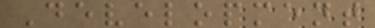Development
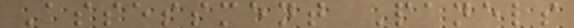Assessment Panels
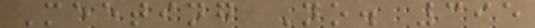Meeting No. 395
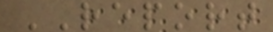REPORT
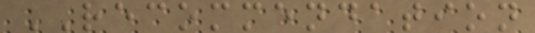RECOMMENDATION
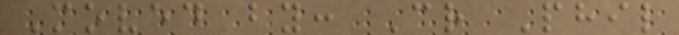Moved by: Cr Phil
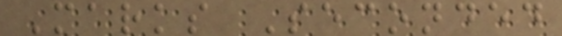Marks Seconded
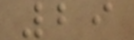29
